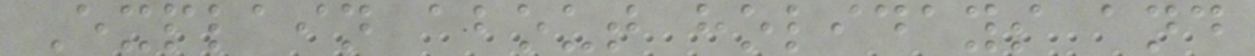Explain about holidays and
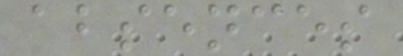absences
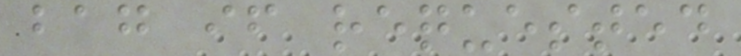bag if requested
